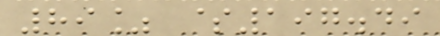89% $197.49
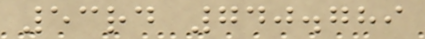53rd 740.789
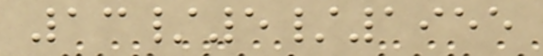13/5/1955
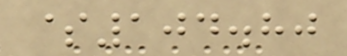$104.80
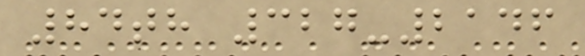84th 327-2146
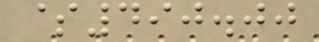$490.00
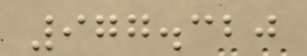977.320
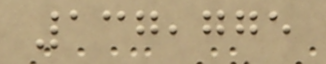137,775
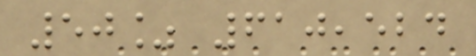50% 610,524
